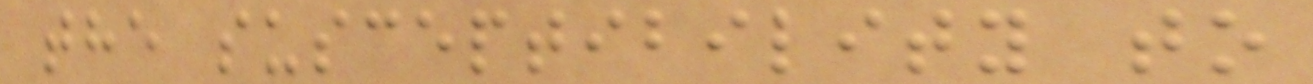the susceptibility to
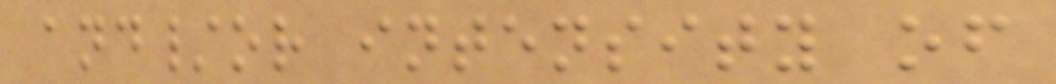and/or intensity of
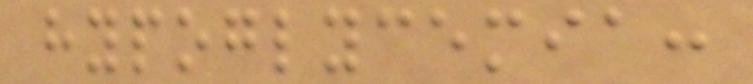hypoglycemia:
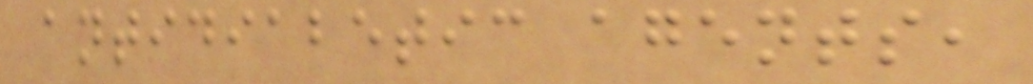antidiabetic agents,
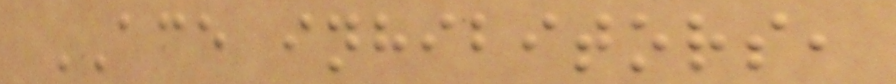ACE inhibitors,
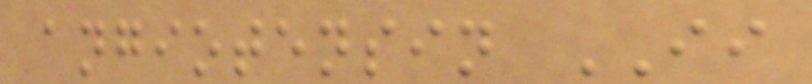angiotensin II
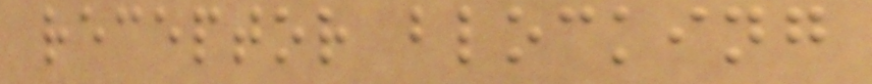receptor blocking
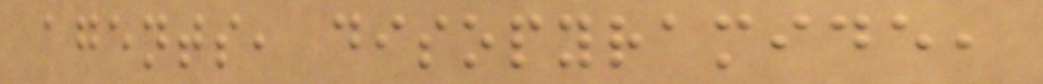agents, disopyramide,
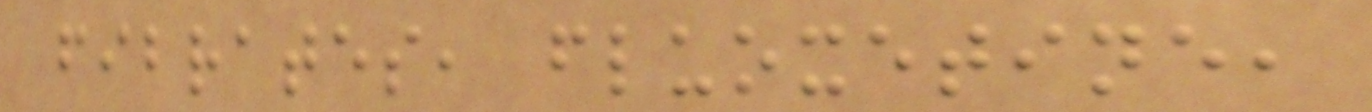fibrates, fluoxetine,
